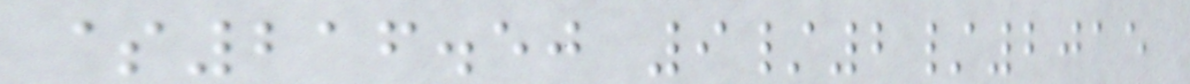$216.50 9/2/2015
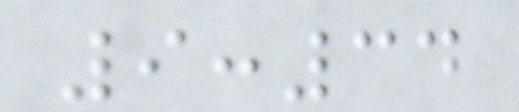9:34
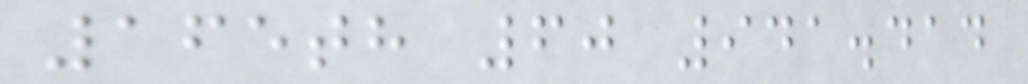165th 60 941.414
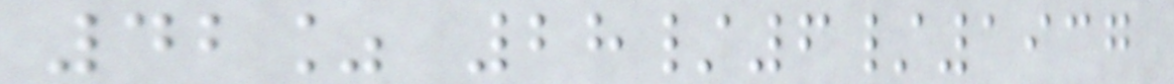42% 28/6/1937
